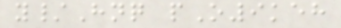y/Hnq pO9keh
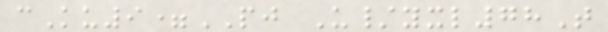cKu9=PJ U/yxl78T
